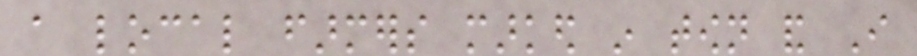a local farmers marked in town and I
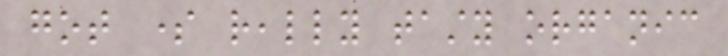got some really tasty organic
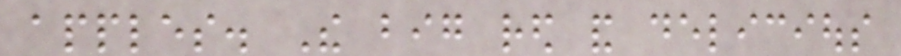apples. The big red and delicious
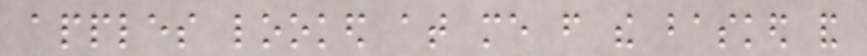apples looked at me from the basked and
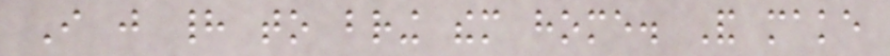I just had to bring them home. And make
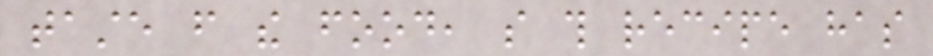taste from the food, so this recipe has
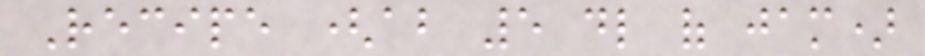Recipe (about 5 dl of jam)
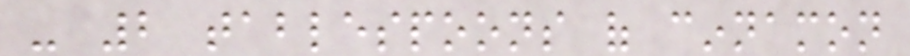- 2 tablespoons of cinnamon
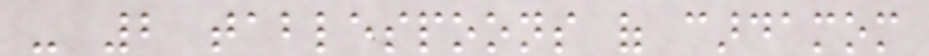- 2 tablespoons of cardamom
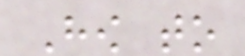How to
